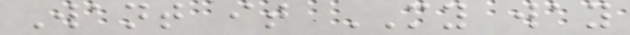Want it MY way
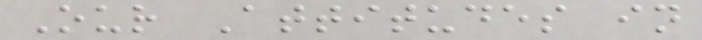Our Attitudes in
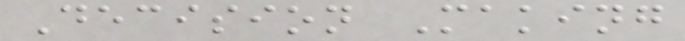Decision Making
